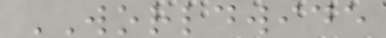WORLDWIDE
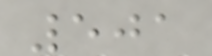501
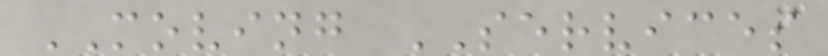MOVING SERVICES
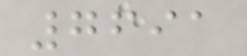7691
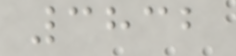3832
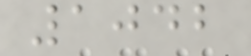1042
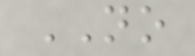NO
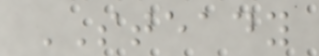STEADY
